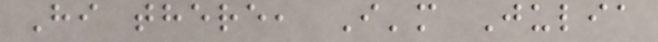Hi there, I'm Julia
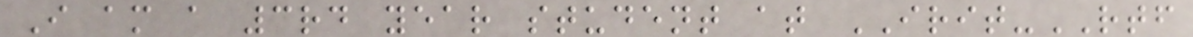I am a 3rd year student at IRIT-RTF
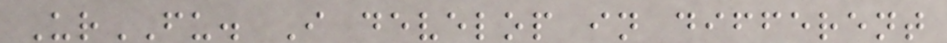UrFU. I develop in different
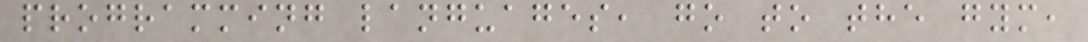programming languages, go to the gym,
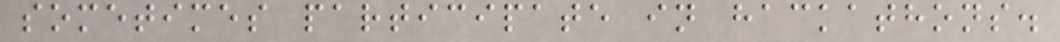sometimes participate in hackathons.
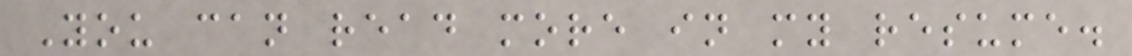You can read more in my resume.
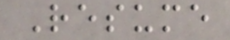Resume
